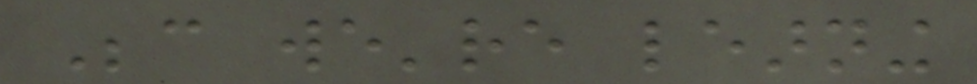Because we're learning
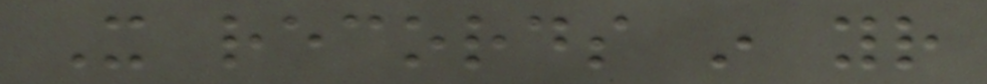It records in your
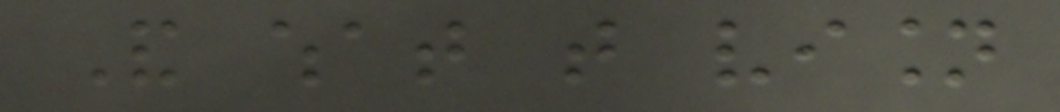And what that vision
